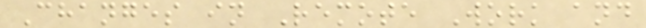Changes in Remote Work and
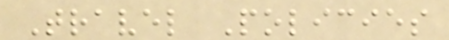Travel Policies
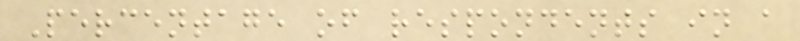Percentage of respondents in a
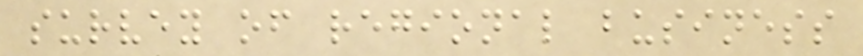survey of regional business
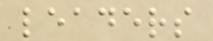leaders
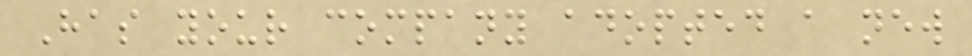Has your company adopted a new
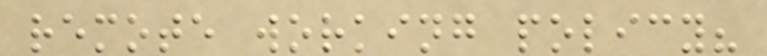remote working policy?
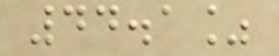44.1%
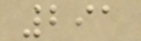291
